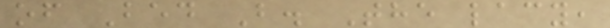of Bed B. The lacy,
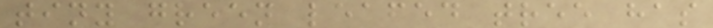tiny green leafed tree has
